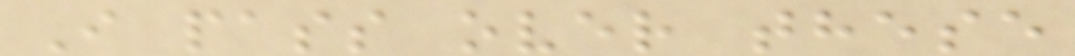I pass over these
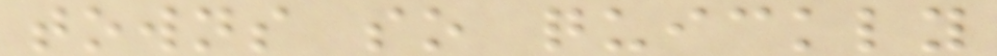towns so quickly
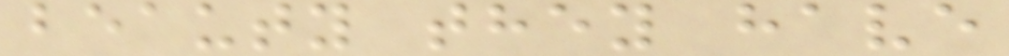beauty they have
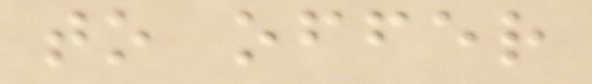to offer
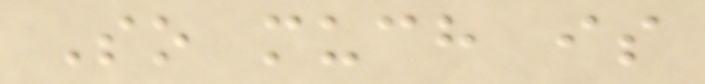So much is
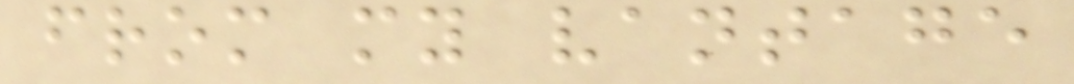from my vantage
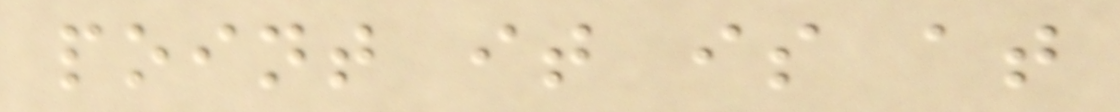point it is at
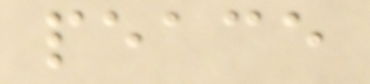peace
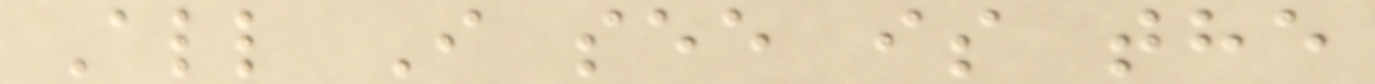All I see is the
